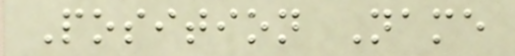Position Name
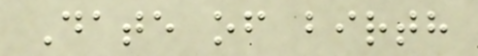Date of birth
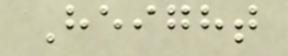Height
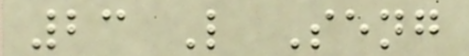23 L Seng
